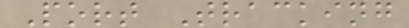Port Tracking
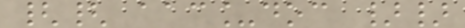{{ aac_doc }}
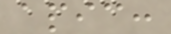apic:
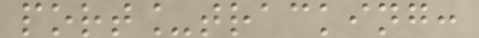port_tracking:
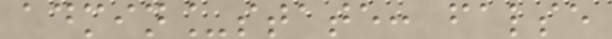admin_state: false
